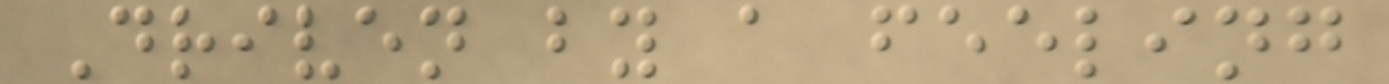Driven by a feeling
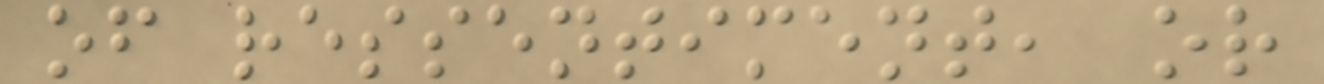of ressentiment, or
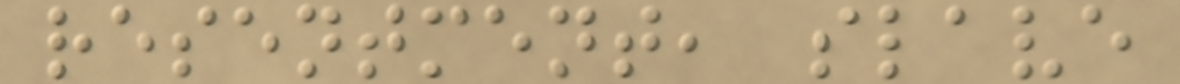resentment, slave
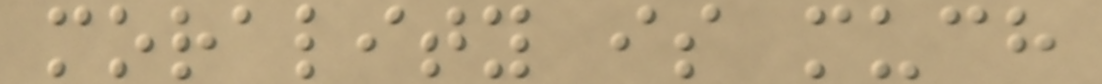morality is much
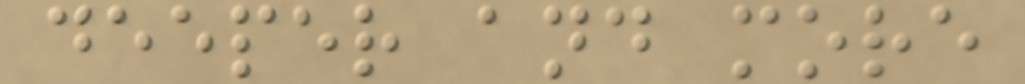deeper and more
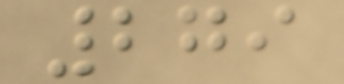279
